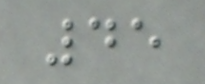45
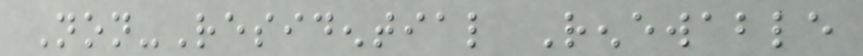Non-Residential Renewable
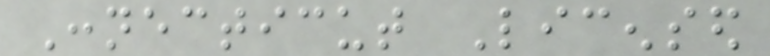Connecticut Licensed
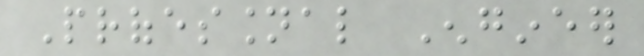Professional Engineer
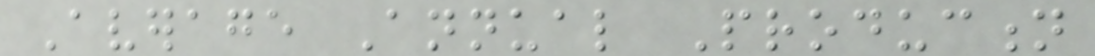Average Annual Production
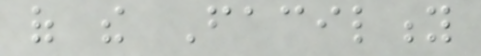of the Facility
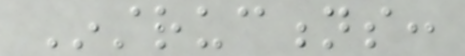Instructions:
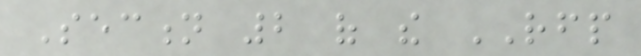Section 2 of the RFP
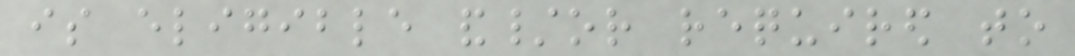is eligible and/or required to
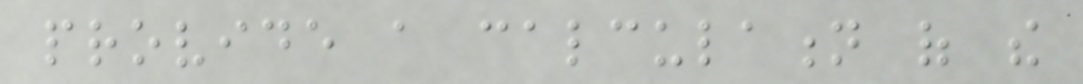provide a calculation of the
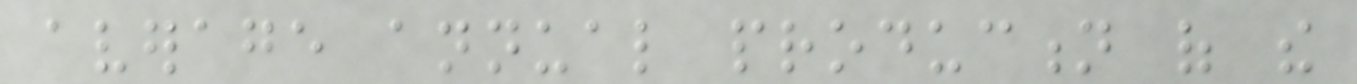average annual production of the
